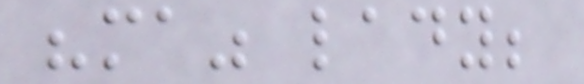"ma" lady;
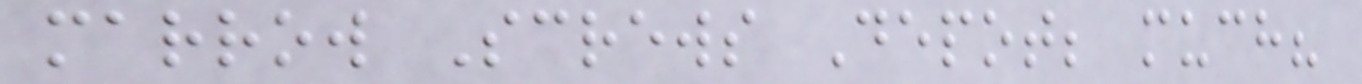marrow Screws Depot; much?
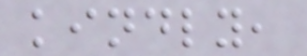kindly,
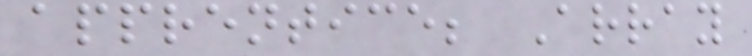apprentice; Array
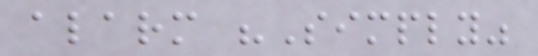alarm "Simply"
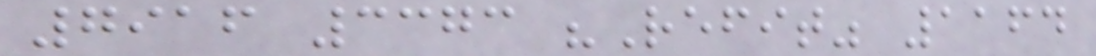7916 3373 "Refit" 1164
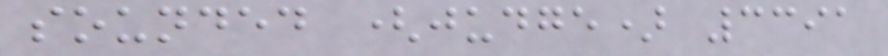sounded (judge) 3391
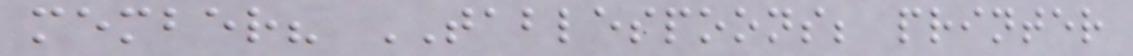member? TABLESPOONS; printer
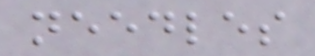needles
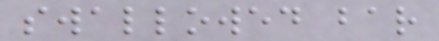swallowed bar
